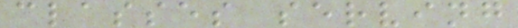classes serving
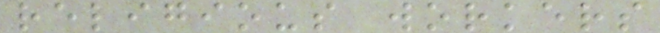religious workers
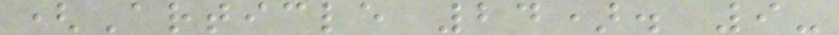(Article 24). 9-
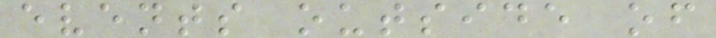events outside of
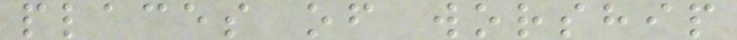places of worship
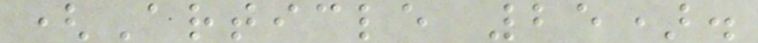(Article 25).
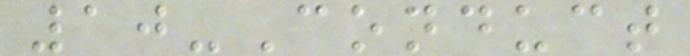10-Conduct
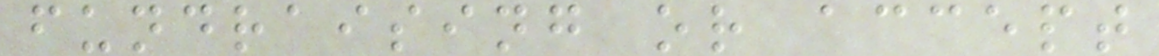fundraising or accept
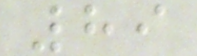89
